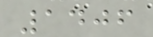1406
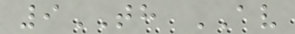9TH AV
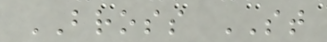BROSS ST
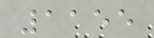1155
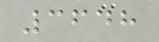3648
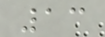13
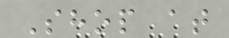Shop at
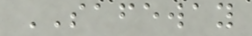SAFEWAY
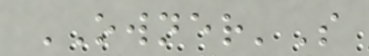OWNER'S
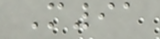M91
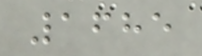1685
